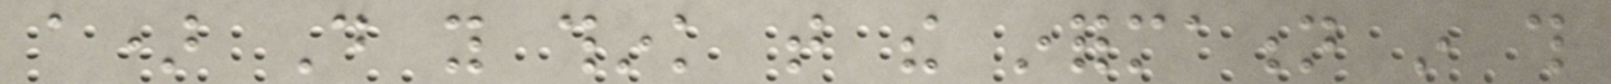a) Do you think that the information in this
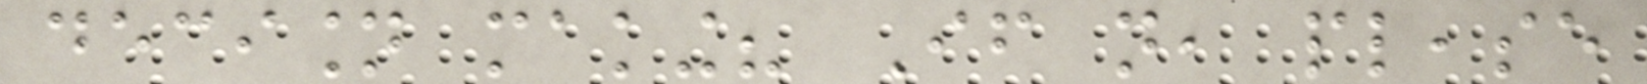decision making? If not, please
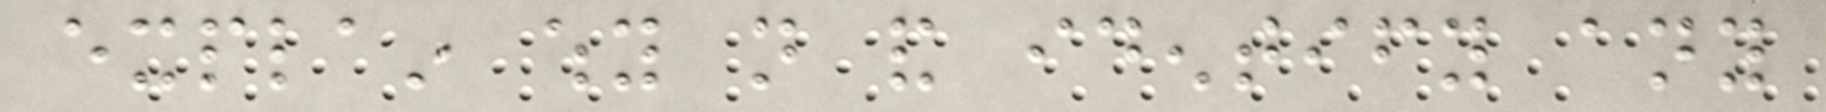explain why not and identify any
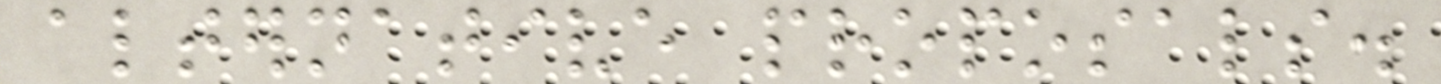alternative proposals.
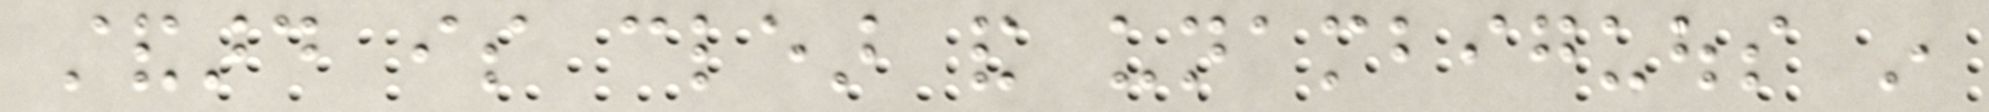standard is clear and unambiguous in
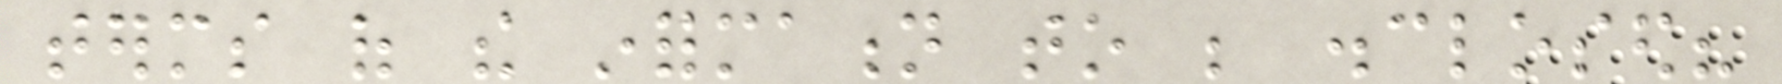terms of the information to be disclosed?
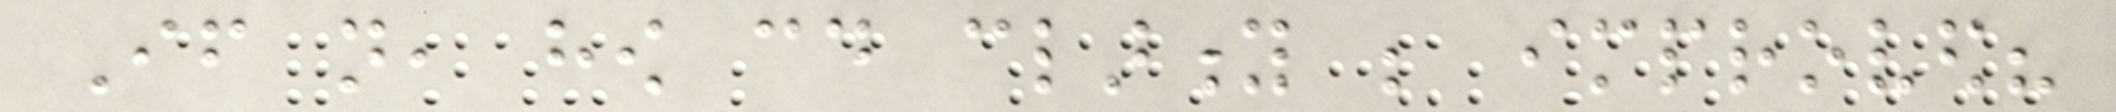If not, how could clarity be improved?
